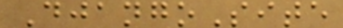DjangoSite
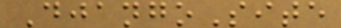DjangoSite
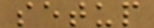setup
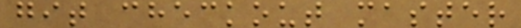git checkout master
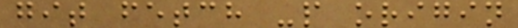git fetch -p origin
